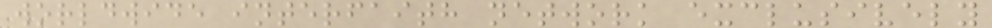worldwide interfaith network exclusively
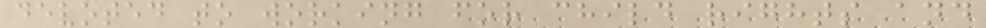devoted to working for child rights and
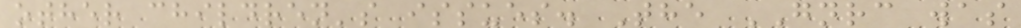other children's issues. The GNRC was
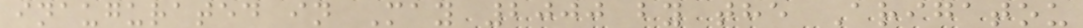inaugurated in May 2000 by the Arigatou
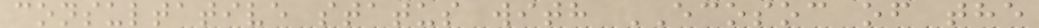consultative status with ECOSOC of the
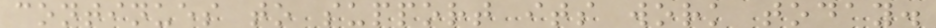continues to support its work today.
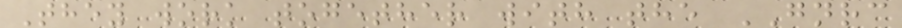They work together with the GNRC
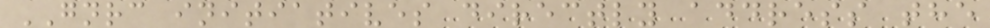GNRC initiatives directly address the
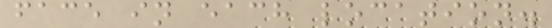face in each location.
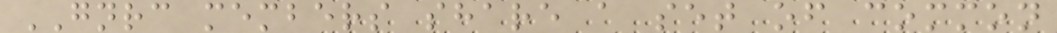GNRC members share a set of common
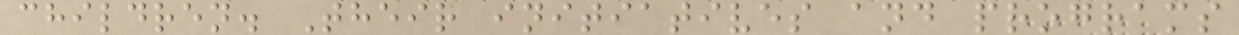children. Their initiatives and programs
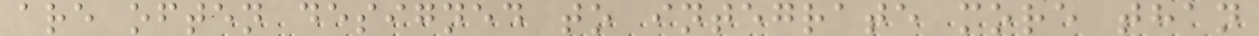are often designed to integrate more than
